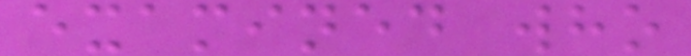examined who
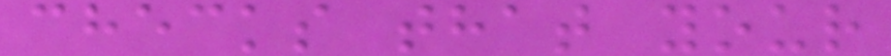checks that your
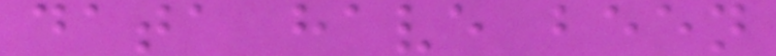data have been
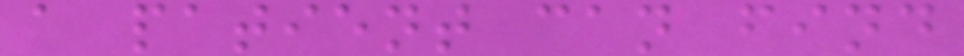a patient can find
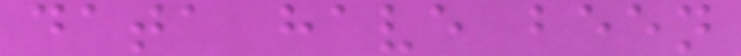data have been
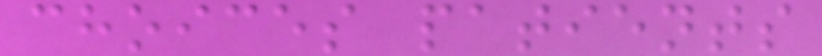choices patients
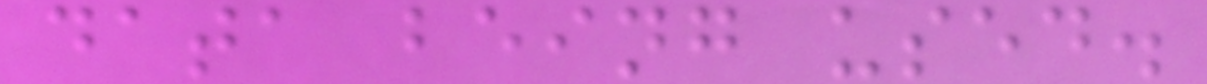data being used.
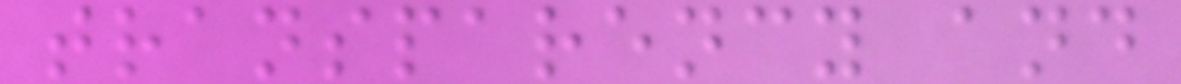transparency and
